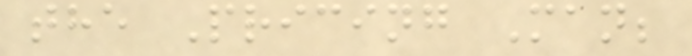the Pricing Man;
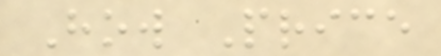How Price
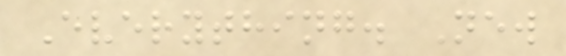Everything. New
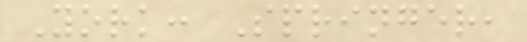York: Springer,
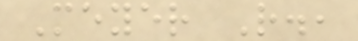Meyer R.,
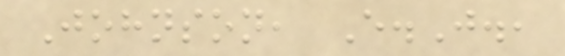Johnson, E.J.,
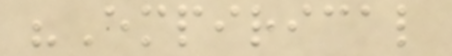"Empirical
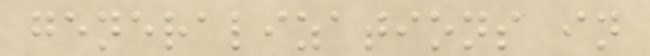generalizations in
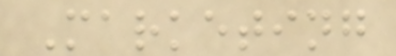Marketing
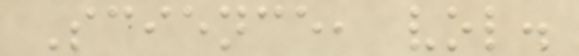Science, vol.
